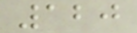120
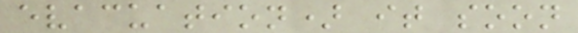evacuation) it soon
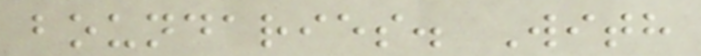boundaries. With
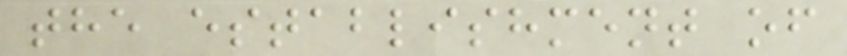the establishment of
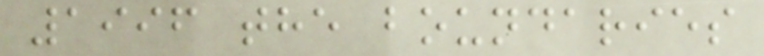1996 the boundaries
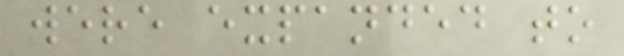were expanded to
